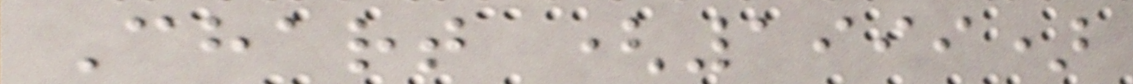Chart (1999)
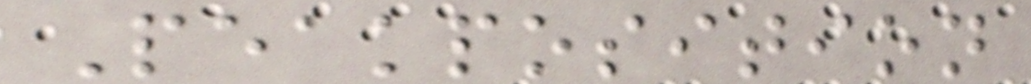Peakposition
